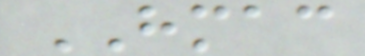HMAC
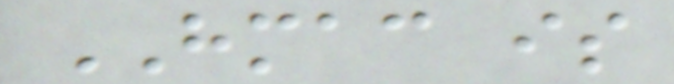HMAC is
